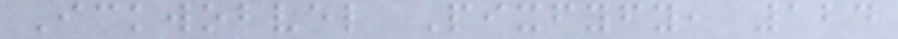Ickwobvel Pixfyfy, 124
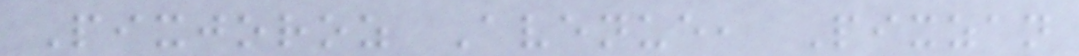Pixjoroz Avenue, Pixzan
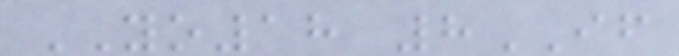YO18 8IF
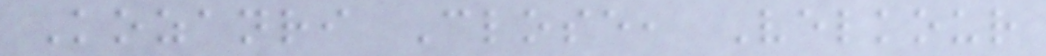Kozanri Close, Velkour
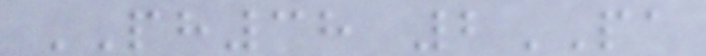PH38 2PA
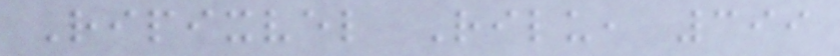Ripixvel Rilu, 399
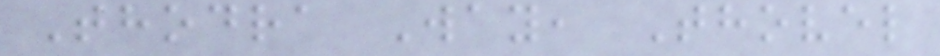Thodra Way, Thovel
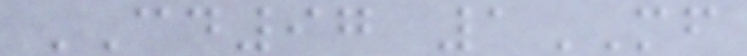CD97 1MF
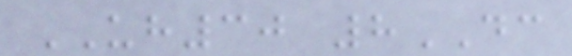UH30 8DC
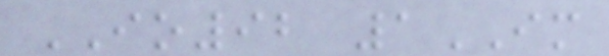IO92 1IM
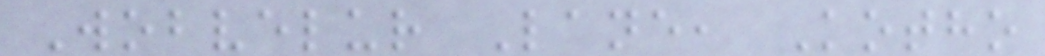Wobvelur Lane, Kotho
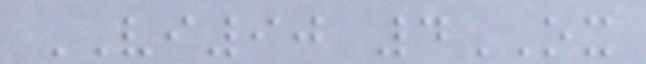VI90 4OX
